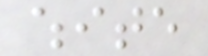white
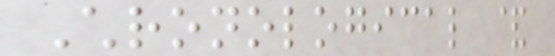Chronological &
